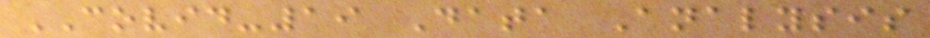COVID-19 Data Analysis
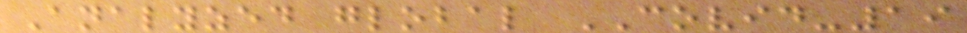Analyzed global COVID-19
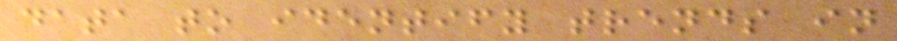data to identify trends in
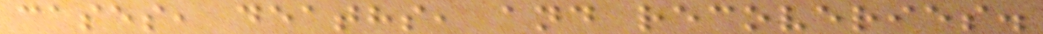cases, deaths, and recoveries.
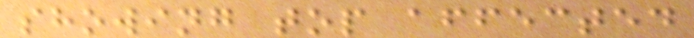showing top affected
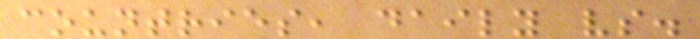countries, daily vs.
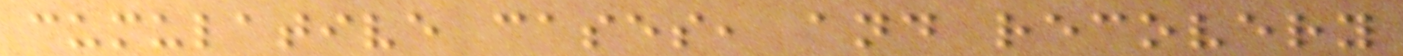cumulative cases, and recovery
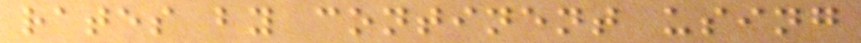rates by continent using
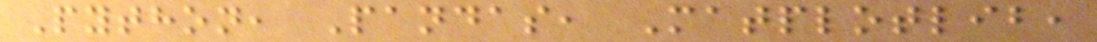Python, Pandas, Matplotlib,
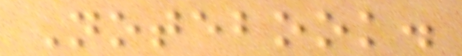Notebook.
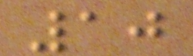10
